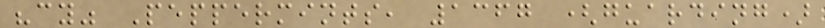"cy" Peppermints, 1367 (guarding)
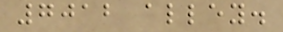7012 alley.
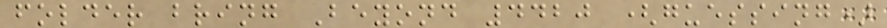folder bring Beyond 4420 (guessing)
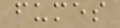fumes
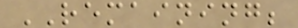REMAINING;
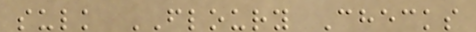sulk FLOURY Checks
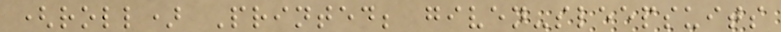(roll) Printed; given-sleepsuits
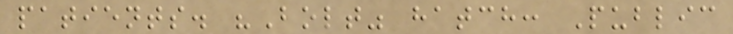patients. "Bolt" hatch: Public
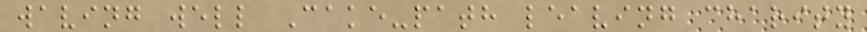waving well Cake-path leaving charity
